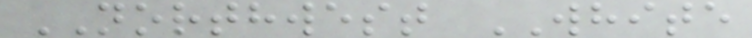NORTHWEST WHITE
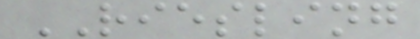RIESLING
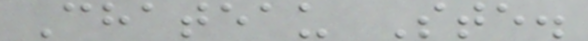Chateau Ste.
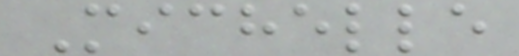Michelle
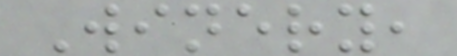Winery,
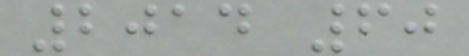2014 60
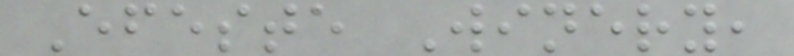Efeste Winery,
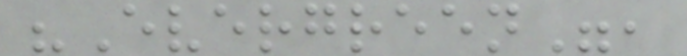"Evergreen",
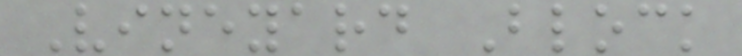Vineyard Block
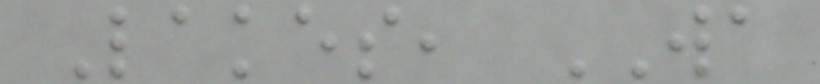Lakes, WA
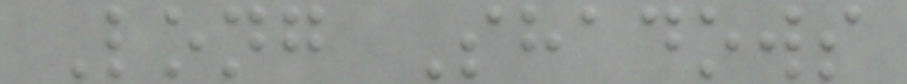Long Shadows
